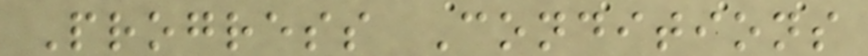Progress Conditions
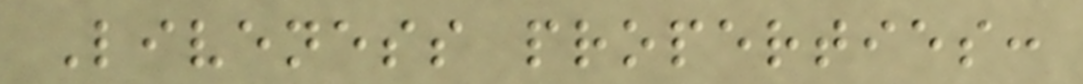Liveness properties:
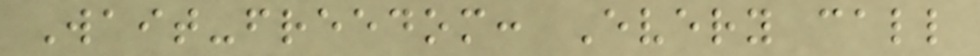Wait-freedom: Every call
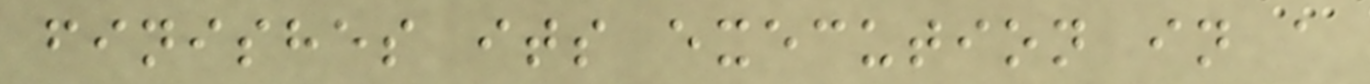finishes its execution in a
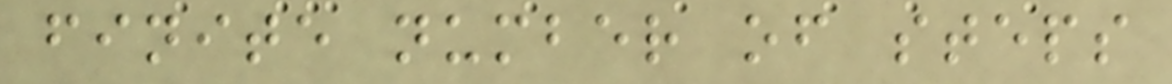finite number of steps
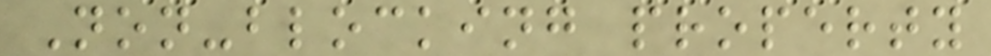Non-blocking property
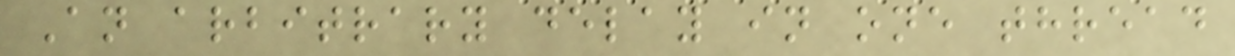An arbitrary delay in one thread
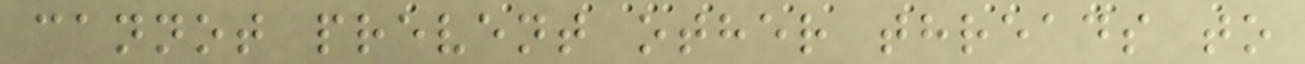cannot prevent other threads to
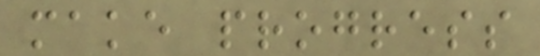make progress
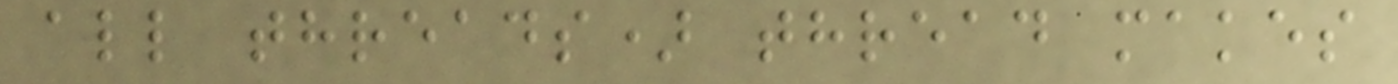all threads) thread makes
